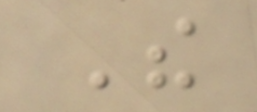The
